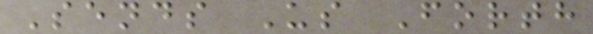Sends Us Forth
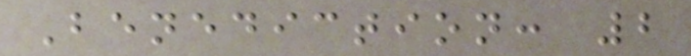Benediction: 2
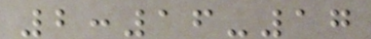2:16-17
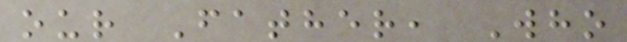our Father, Who
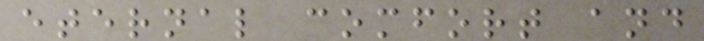eternal comfort and
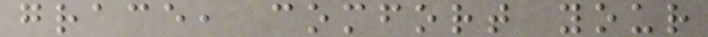grace, comfort your
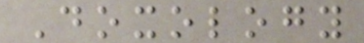Doxology
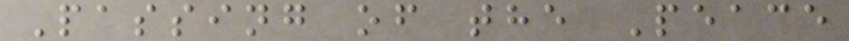Passing of the Peace
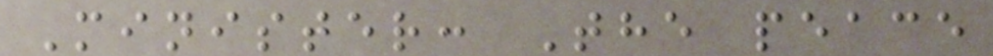Minister: The peace
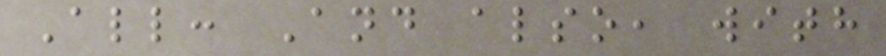All: And also, with
